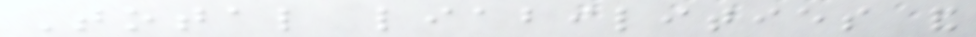Total liabilities and
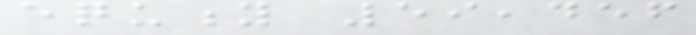equity 59,456
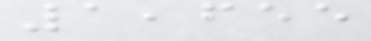1,655
